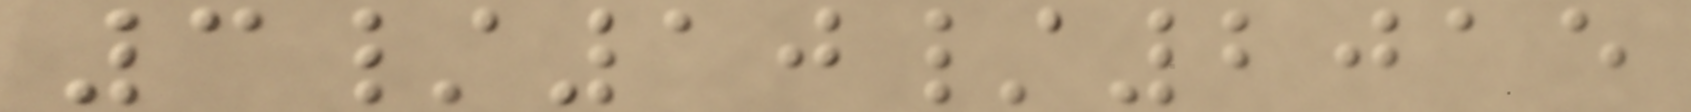3/10/2015
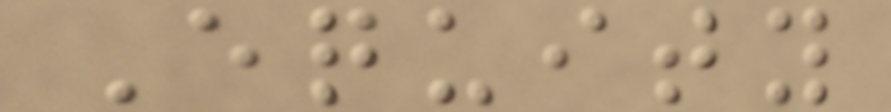Equity
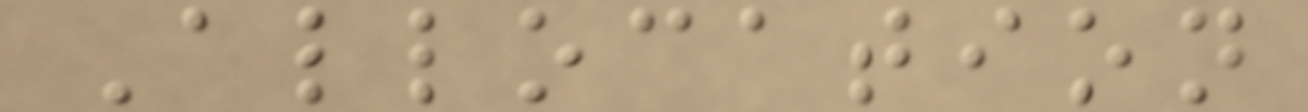Allocation
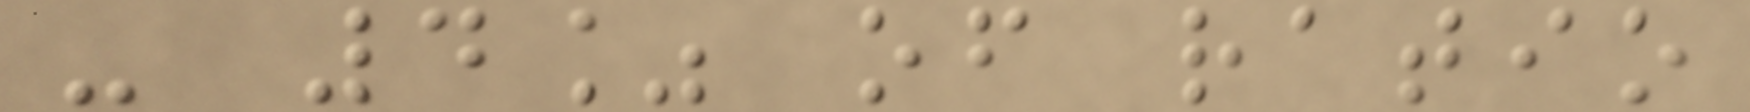- 4% of ratio
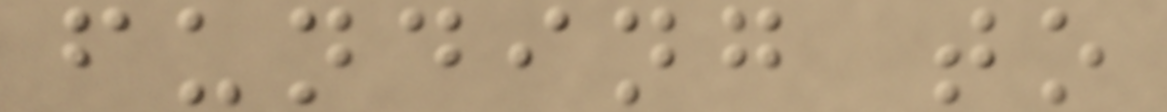funding to
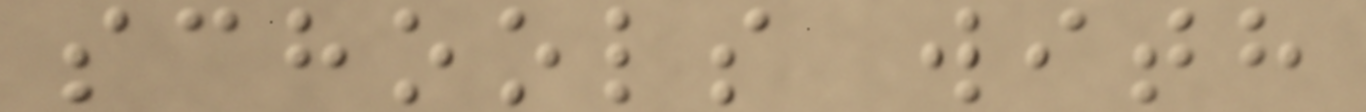schools with
